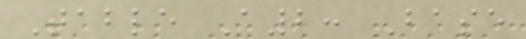Table A2: Base
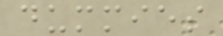dummies
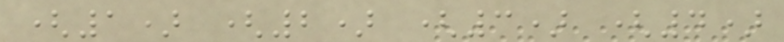(1) (2) (3) (4)
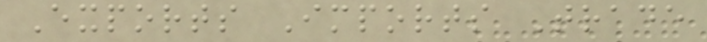Exports Imports Trade
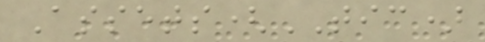Assets(TIC)
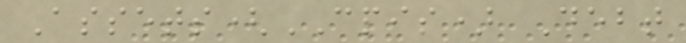Assets(CPIS) Debt
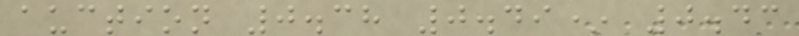auction 0.38 0.49* 0.43
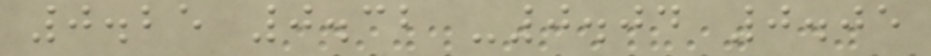0.25 0.32 -0.04 0.05
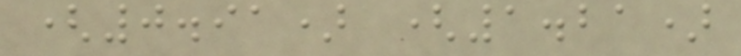(0.91) (1.21)
